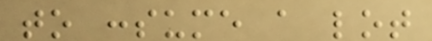to consume a lot
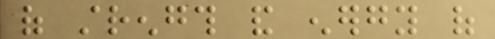of strength and energy of
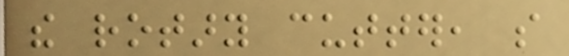the rotary cutter, so
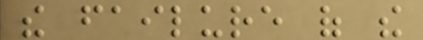the failure of the
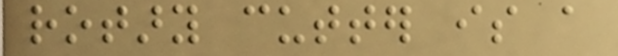rotary cutter is a
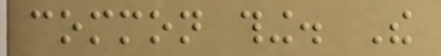common thing. The
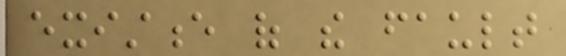existence of the fault
